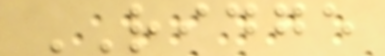RIDGE
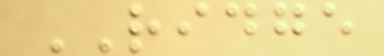RIDGE
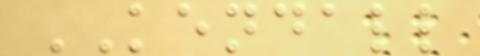KENDALL
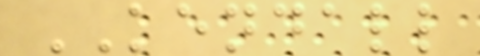KENDALL
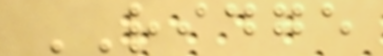RIDGE
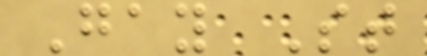Gay St
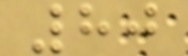80
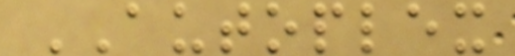AUTOPLEX
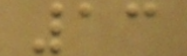13
